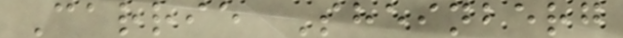Carrie Sheinberg
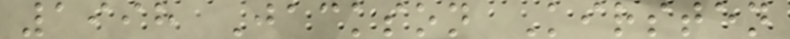1998 Jackson Kirsten
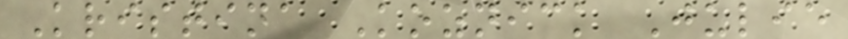Kristina Koznick Julie
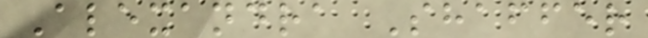Alexandra Shaffer
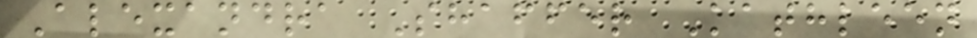Alexandra Shaffer Kathleen
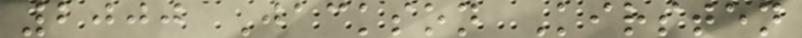2000 Jackson Kirsten
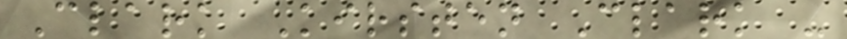Clark Kirsten Clark -
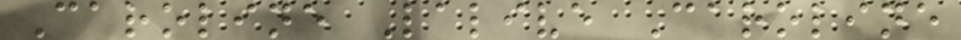Caroline Lalive Caroline
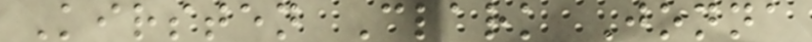Kirsten Clark Jonna
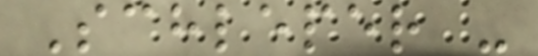Schleper -
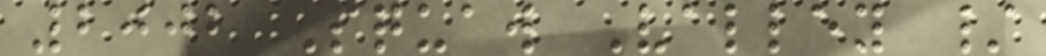2002 Squaw Valley /
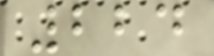224
